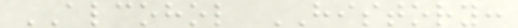ALCOHOL HISTORY:
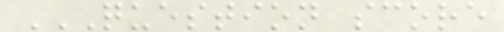QUESTION SCORE
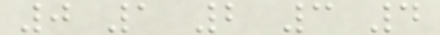0 1 2 3 4
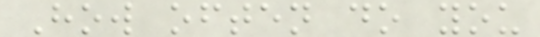How often do you
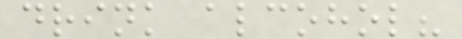drink alcohol?
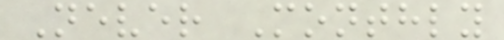Never Monthly
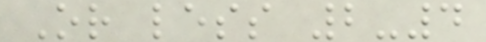Or less 2-4
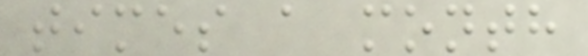times a month
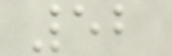52
